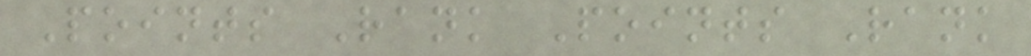Points Rank Points Rank
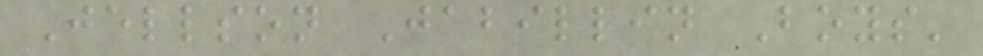Jellson Jabillin Boys'
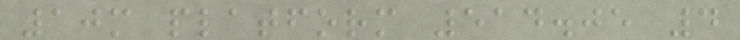10m platform 514.05 4
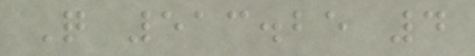Q 513.25 4
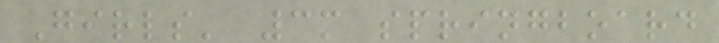Girls' 3m springboard
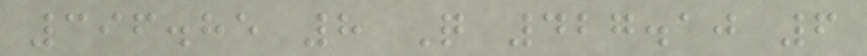396.85 8 Q 427.10 6
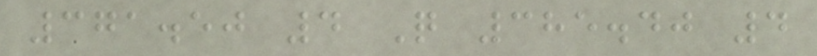371.50 4 Q 385.40 4
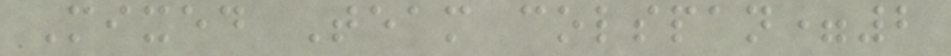Mixed Team colspan=2
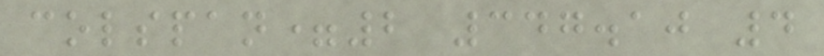colspan=2 347.10 4
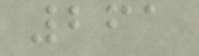261
